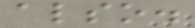also.
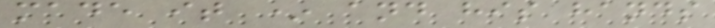made it * and his hands
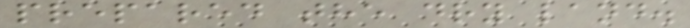prepared the dry land.
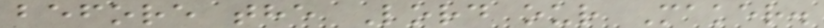before the Lord our Maker.
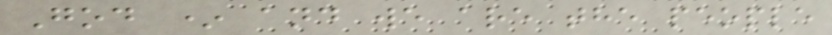God * and we are the people
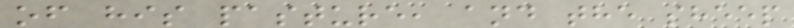of his pasture, and the sheep
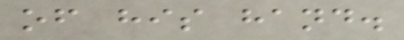of his hand.
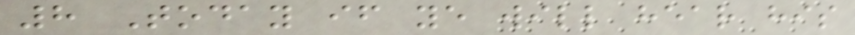8 Today if ye will hear his
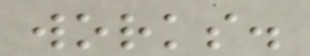works.
